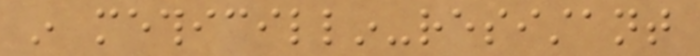in methicillin-resistant
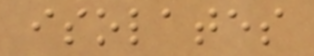isolates
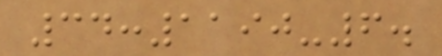34:1190-6.
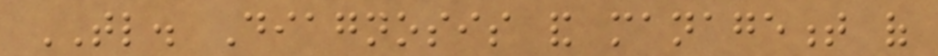TL. Diagnosis and management of
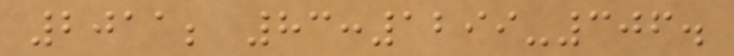2011; 83:1299-306.
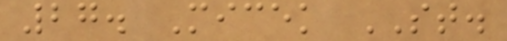27. Micek ST.
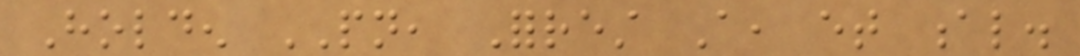Holden PN, Forrest A, et al.
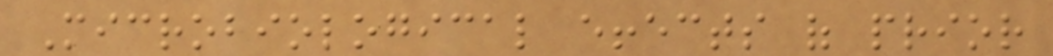Microbiological effects of prior
